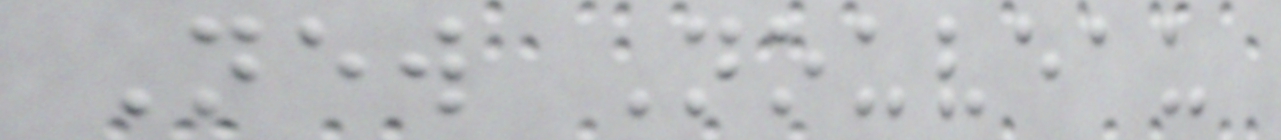New Nouveau
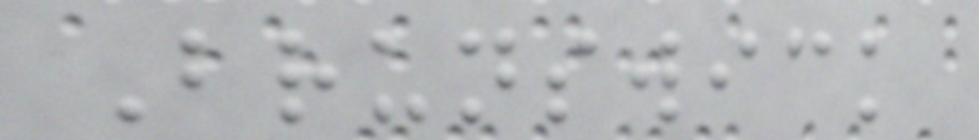Brunswick
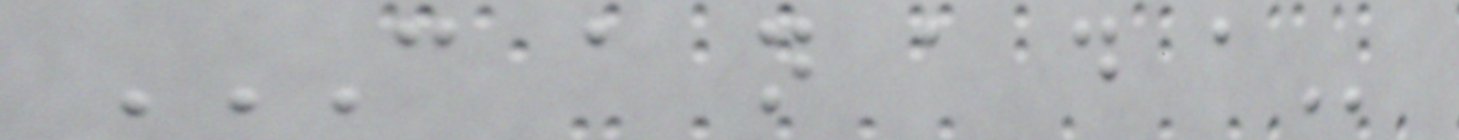C A N A D A
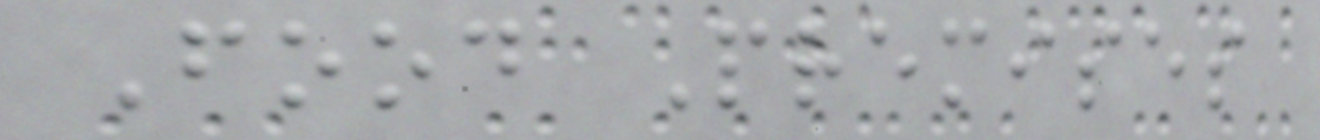Food Premises
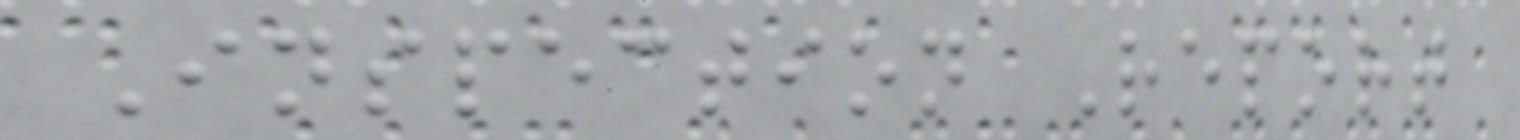Inspection Report
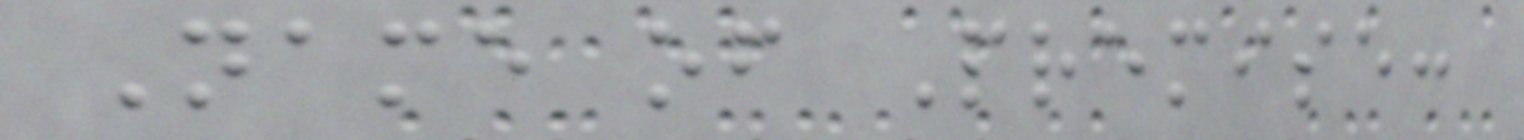Name of Premise:
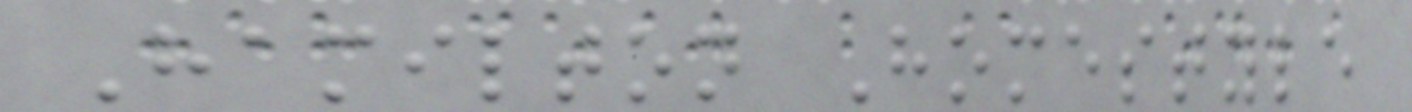Hamilton Homestyle
